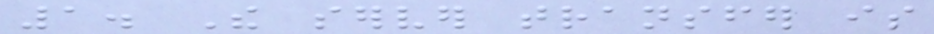1. The server transfer is
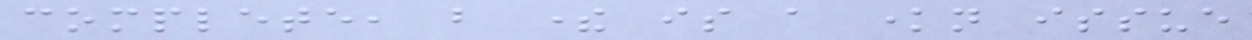complete, but there is a known issue
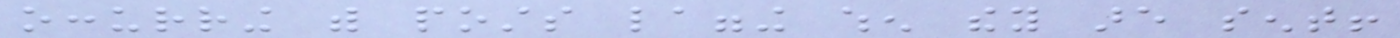occurring with posts lagging when they are sent!
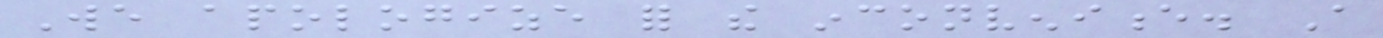We apologize for the inconvenience. A
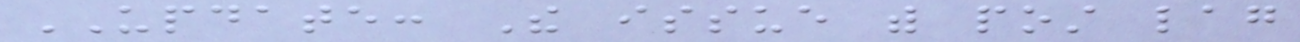UPDATE: The issue with post lag
